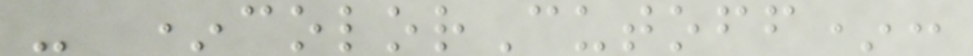- *colorCutoff*:
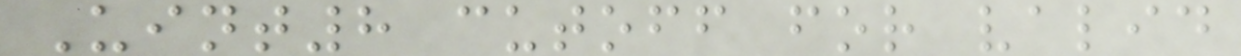Uint8 cutoff for valid
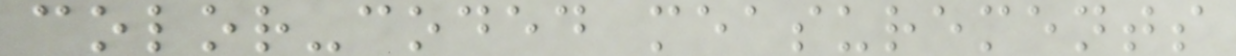color-coded measurements
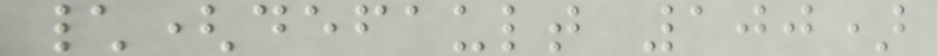\(default 100)
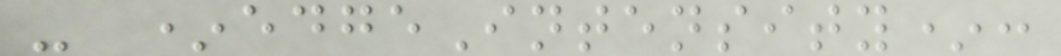- *edgeIntensity*:
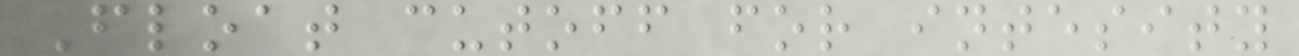Float cutoff for intesity
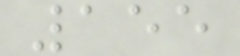155
